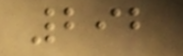292
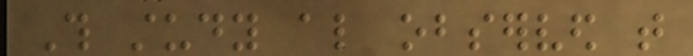This study also observed that
